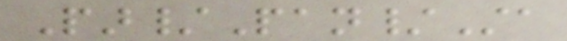Par/Pan/Sta
